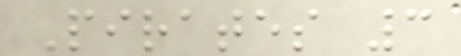Pirates 3
